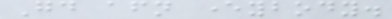Good afternoon everybody.
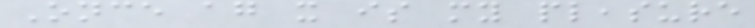Once again it is my pleasure
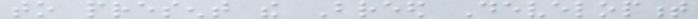to present the Breed Development
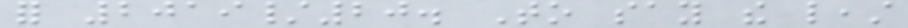for 2019/20. To say the least
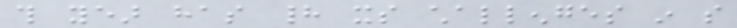this year has had its challenges in so
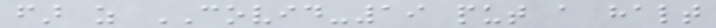far as COVID-19 put a halt
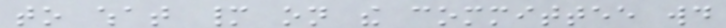to what many on the committee would
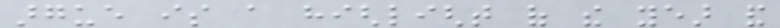argue is a highlight of the year and
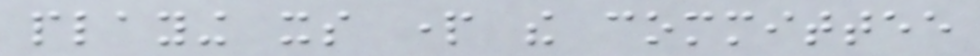playing its part the committee
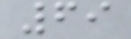69
